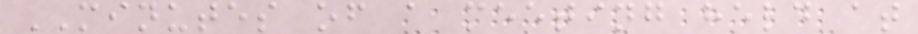MINUTES of a meeting held at
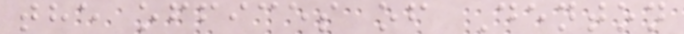the offices of Denton
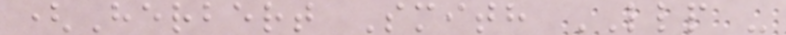(Herbert Smith LLP -
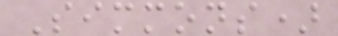Simmons)
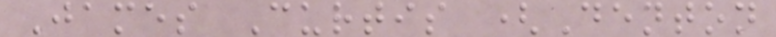James Curtis (Denton
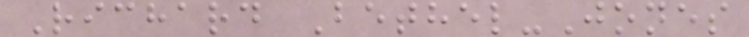Richard Bethel-Jones
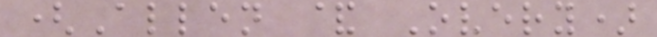(Allen & Overy)
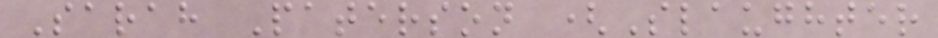Sarah Paterson (Slaughter
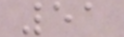51
